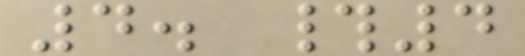4. #4
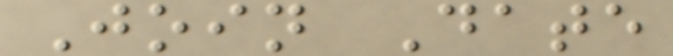Join Date
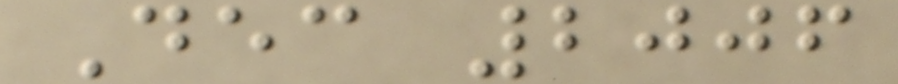Dec 2006
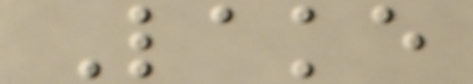Lake
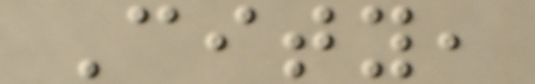City,
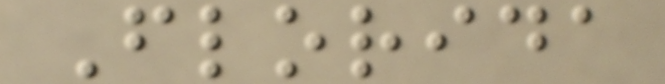Florida
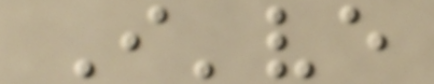I've
